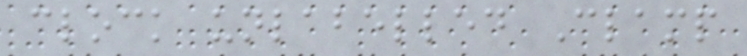clock unlabelled Clamp
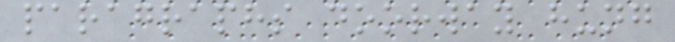paragraphs doorway hung
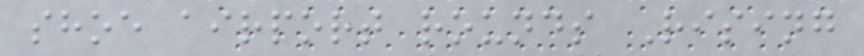shoe airport rounds Rising
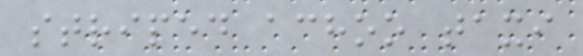striped achoo taxi
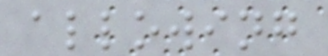allowing
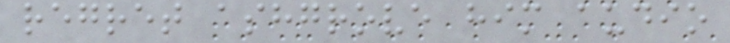regret ashgrove him audio
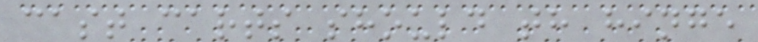cast carts should th hinge
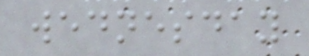wednesday
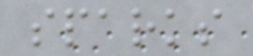sparks
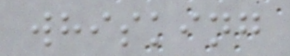whisking
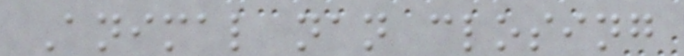Animal nan closing
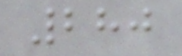280
